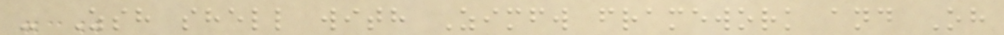- Zsh shell with Zimfw framework and Oh
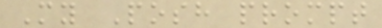My Posh prompt
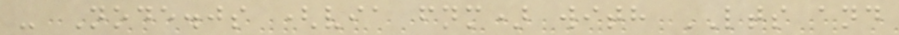- Node.js (via fnm) with LTS and
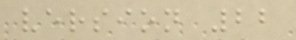version 22
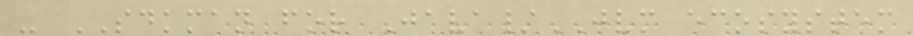- SDKMAN for Java/JVM ecosystem
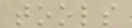tools
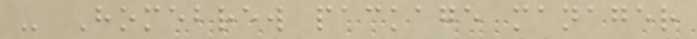- Homebrew package manager
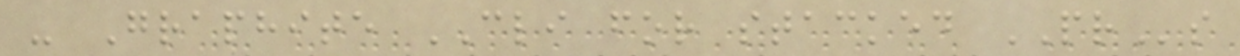- Graphite CLI for stacked PRs
